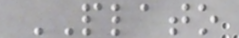PLATO
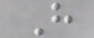H
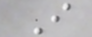I
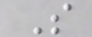S
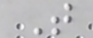T
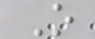O
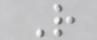R
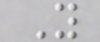Y
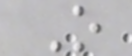O
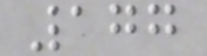177
